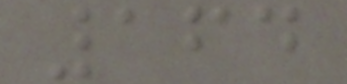164
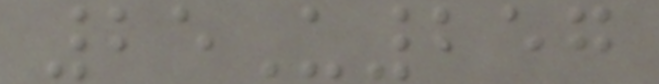25U257
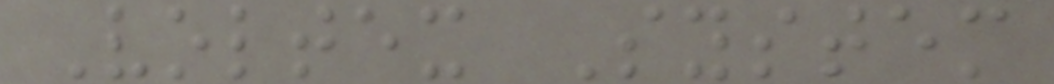Voltex System
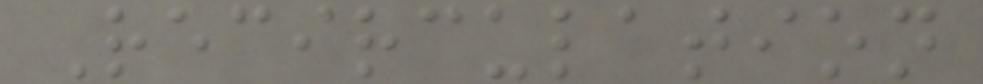Recirculation
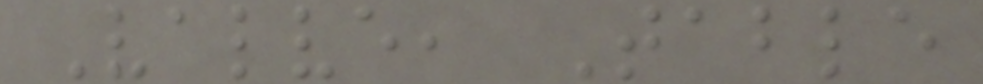Valve, Table
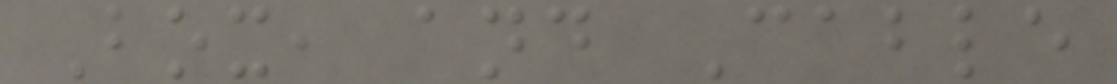Box, and Cable
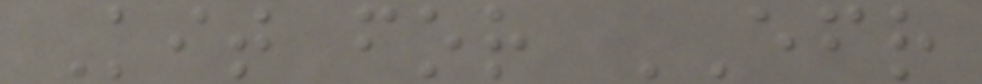Kit for EFR
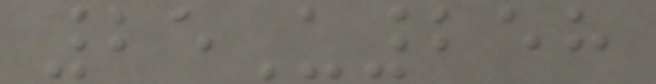25U258
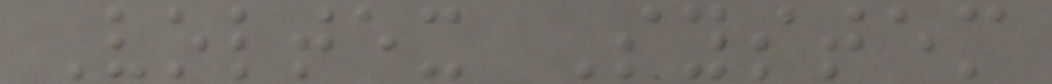Voltex System
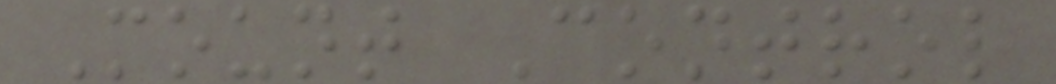Mount Control
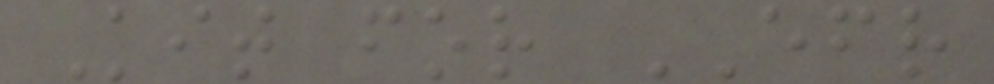Kit for EFR
